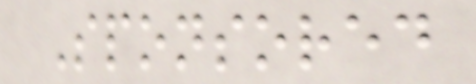Sponsored
